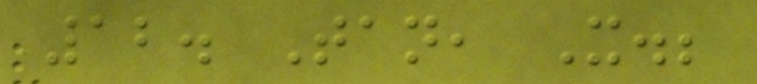12. Tan, X.;
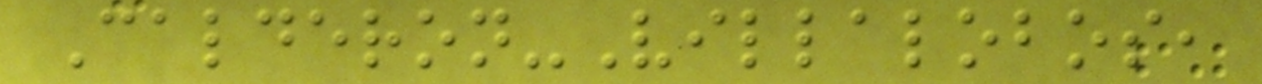Calderon-Villalobos,
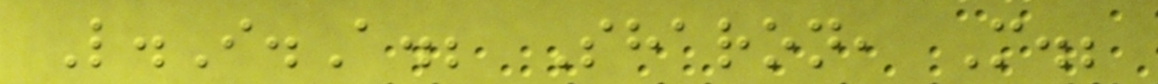L.I.A.; Sharon, M.;
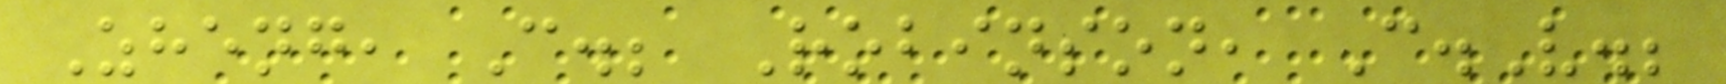Zheng, C.; Robinson, C.V.;
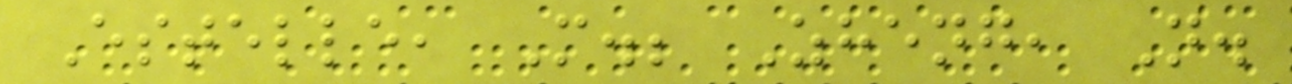Estelle, M.; Zheng, N.
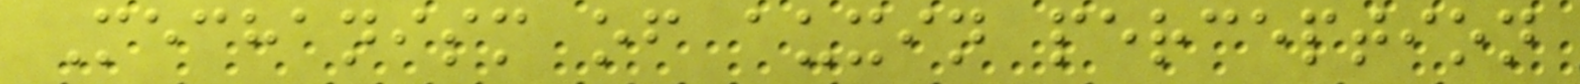Mechanism of auxin perception
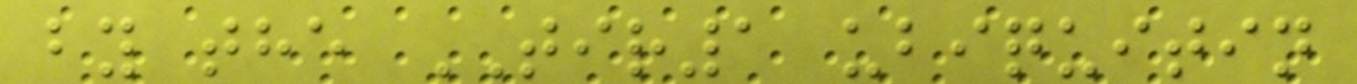by the TIR1 ubiquitin
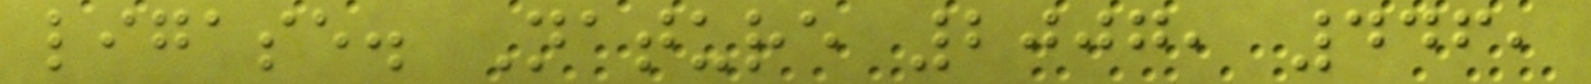ligase. Nature 2007, 446,
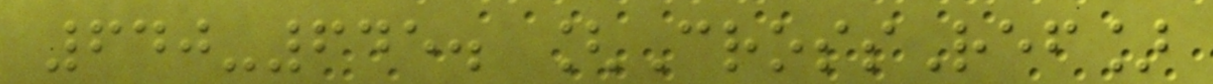640-645. [CrossRef]
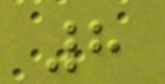8
